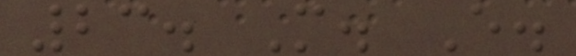23. M. E.
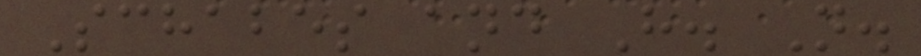Schabes and H. N.
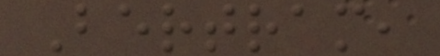Bertram,
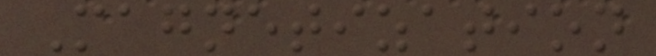Magnetization
